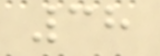38
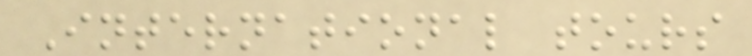International tours
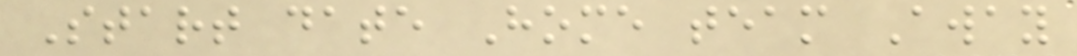Start date Home team Away
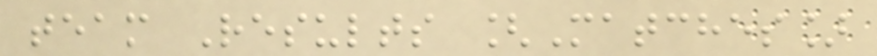team Results [Matches]
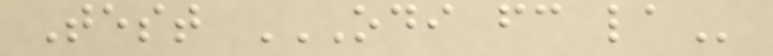Test ODI FC LA
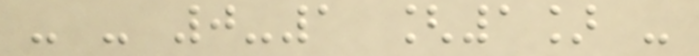- - 0-1 [1] -
